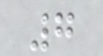7
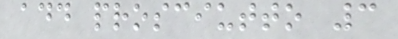add prosciutto 3
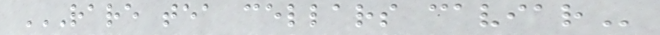RARE TEA CELLARS CAVIAR
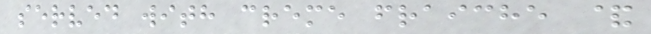served with creme fraiche &
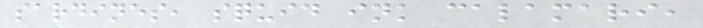sardines, squid ink calamari,
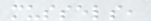mussels,
